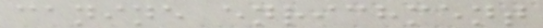canine enrichment
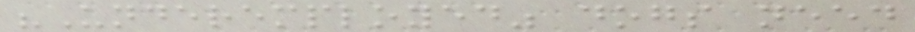"Underemployed" dogs need
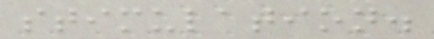stimulation.
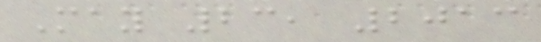May 23, 2013
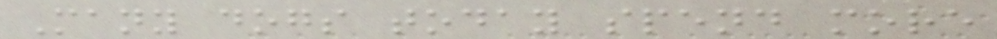Many dogs today spend more
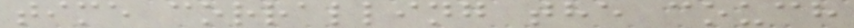time corralling the couch
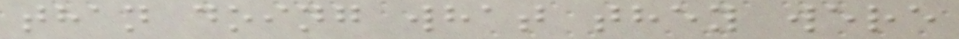than doing what they were
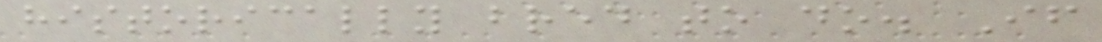historically bred to do. If
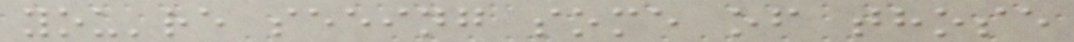you're seeing some of those
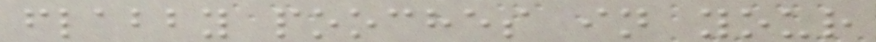flabby pooches in your
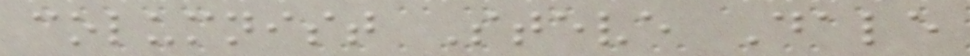columnist Steve Dale
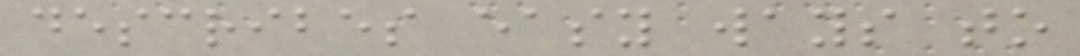describes easy ways to
